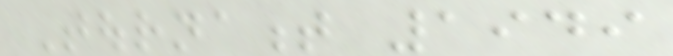Tournament 1949
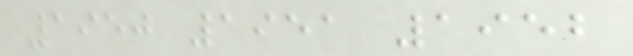1950 1951 1952
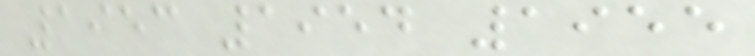1953 1954 1955
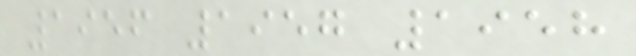1956 1957 1958
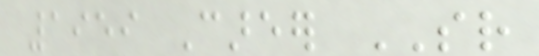1959 Career SR
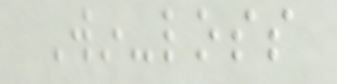Win-loss
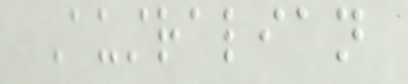Australian
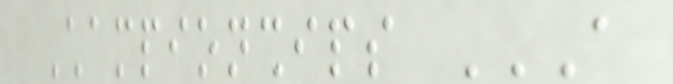Championships A
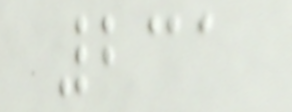231
